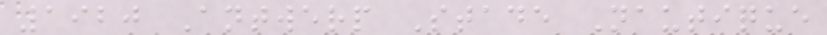1920 Antwerp Stade Nautique
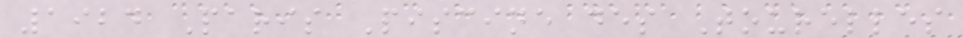1924 Paris Piscine des Tourelles
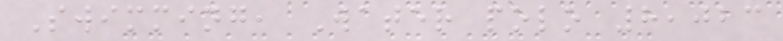Swimming, Water polo 8,023
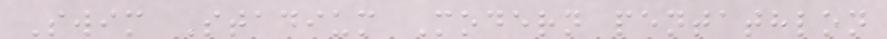Swim Stadium Modern pentathlon
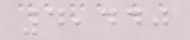4,440
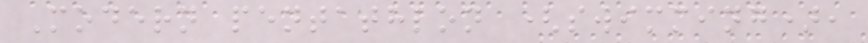Modern pentathlon (swimming),
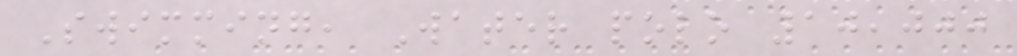Swimming, Water polo 10,000
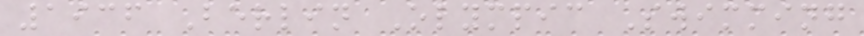1936 Berlin Olympic Swimming
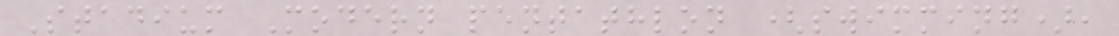Stadium Modern pentathlon (swimming),
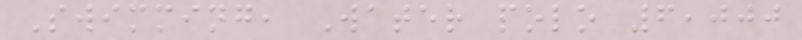Swimming, Water polo 6,000
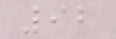92
